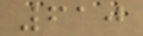610
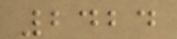2424
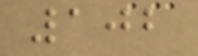102
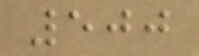500
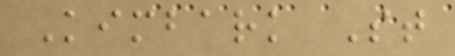Kimbark St
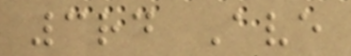3rd Ave
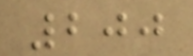200
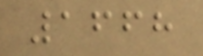1668
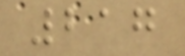217
